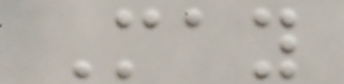May
